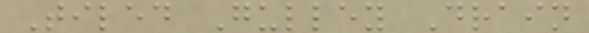Tiled Gulley Drain
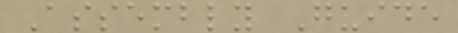Assembly Guide
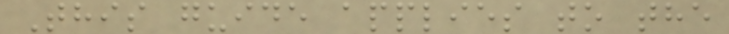This guide applies to the
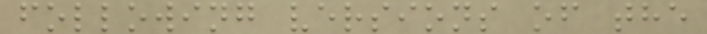following versions of the
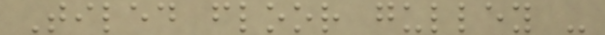Tiled floor gulley -
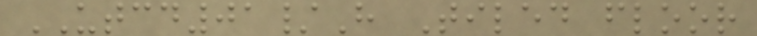UTCD01/H Tiled floor
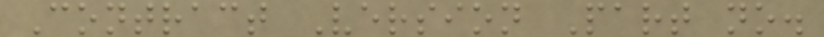Contract Version Part no.
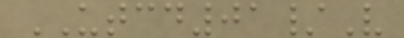UTCD01/V
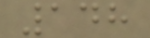148
